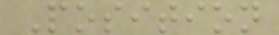Position
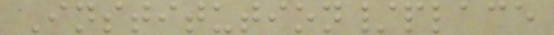Institution/place
